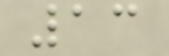13
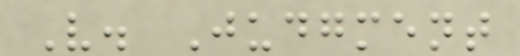V. Judgment
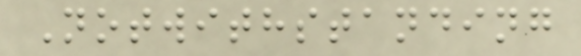Notwithstanding
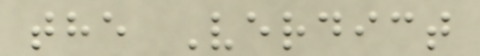the Verdict
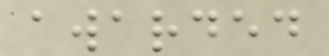awarded
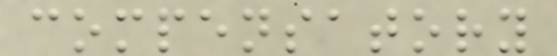compensatory
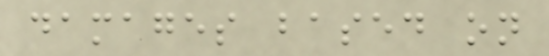damages based on
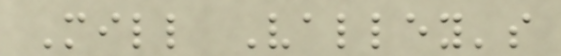Mill Valley's
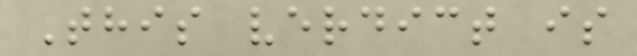This verdict is
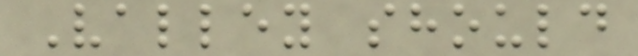Valley should
